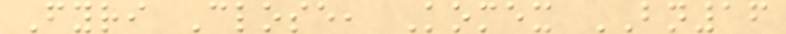Fyri Close, Komex BN16
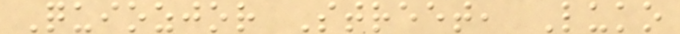Quiozjor Street, Luko
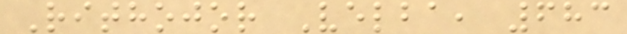Rithojor Velba, 683
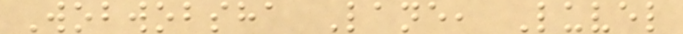Wobwobsha Lane, Luvel
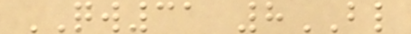QW31 8BL
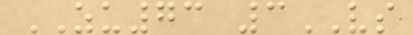ZU73 3VS
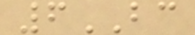6BC
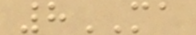8MA
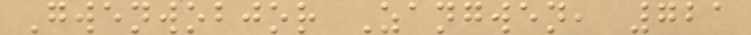Gwenwobjor Zangwen, 721
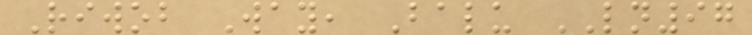Riwob Way, Balu LN97
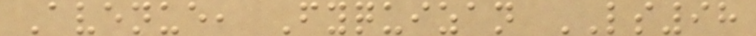Avenue, Fyquizan LS98
